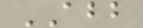ABB
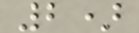2)
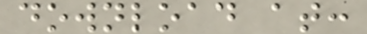download at:
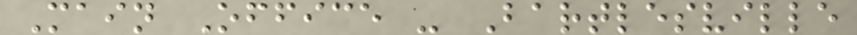Main Office - Bartlesville
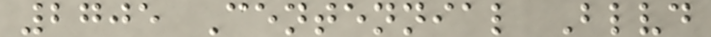2705 Centennial Blvd
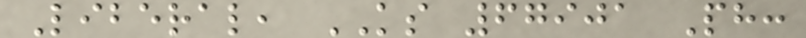Liberal, KS 67901 Ph:
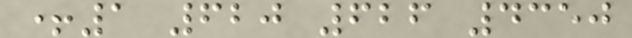+1 620 626 4350
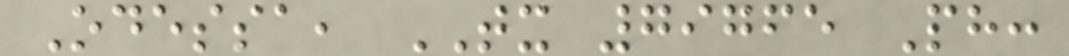Odessa, TX 79765 Ph:
